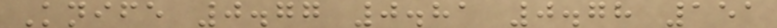Knife 0.77 0.81 0.78 151
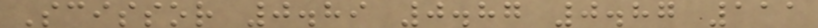Scissor 0.89 0.87 0.87 111
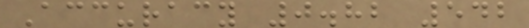Accuracy 0.82 542
